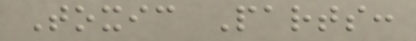Toxic Parts:
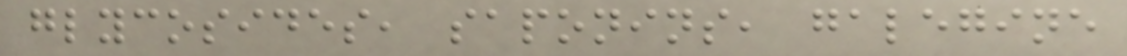glycosides, saponins, galegine
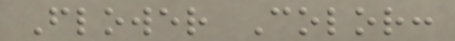Flower Color:
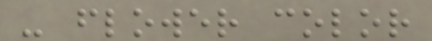- flower color
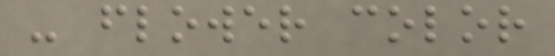- flower color
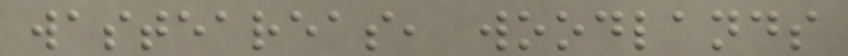wasteareas, woodlands
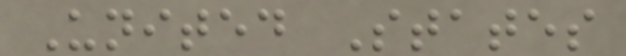United States
